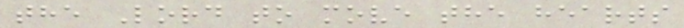the Lord to move the hearts
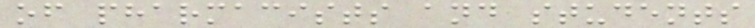of pharmacists and students
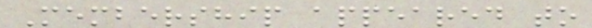Membership appeared to
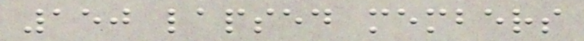150 lapsed members
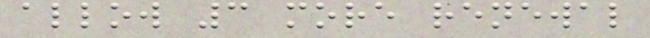allow 3 more renewal
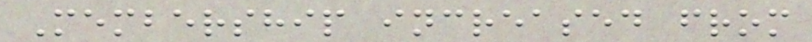Membership increased from
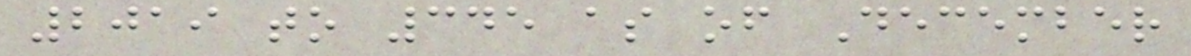2019 to 345 as of December
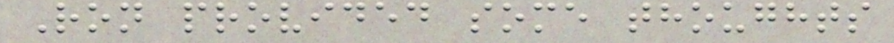Ron provided some thoughts
